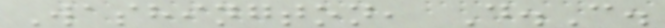Washington, D.C.
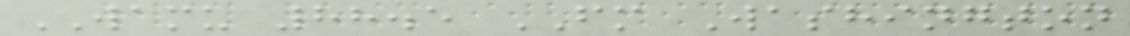WAMU 88.5 FM Washington
